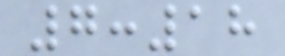7:18
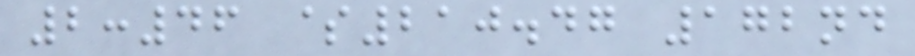2:46 $210.47 172nd
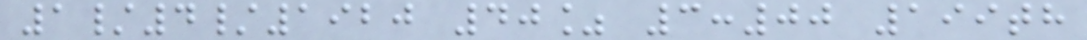1/4/1920 40% 3:00 199th
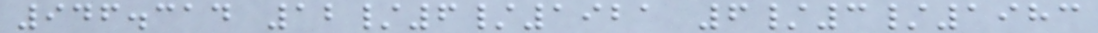946.314 12/6/1921 6/3/1983
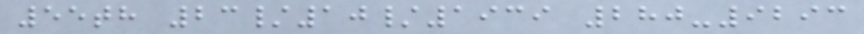55th 23/10/1939 280-9293
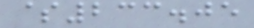$233.05
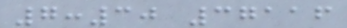7:30 37116
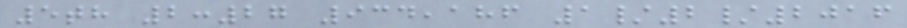5th 2:27 934,186 1/2/2016
